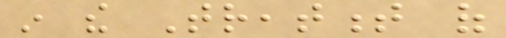in the Treatment of
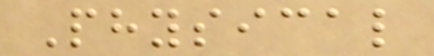Physical
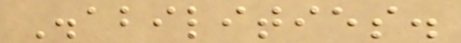Disabilities.
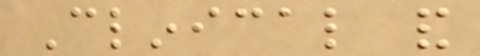Clinical and
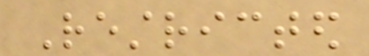Restricted
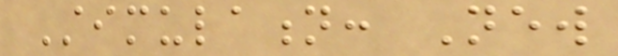Stimulation: New
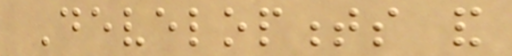Developments and
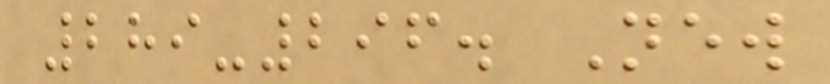289-296. New
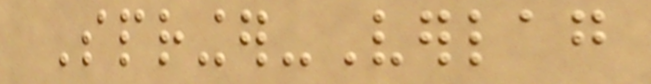Springer-Verlag
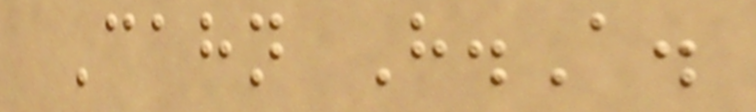Cahn H.A.
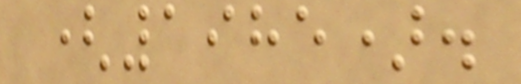(1985).
